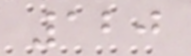120
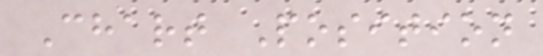Chart Position
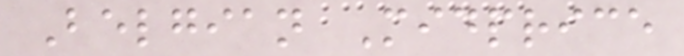Belgian Midprice
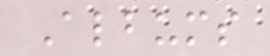Albums
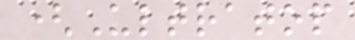(Ultratop
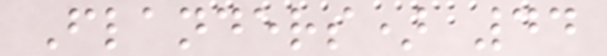Flanders) 44
